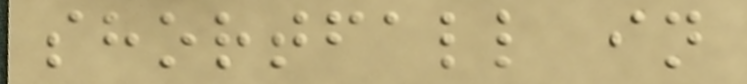shortfall in
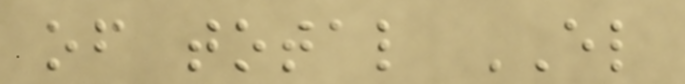of total EL
